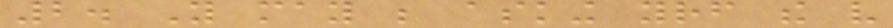2. You may be asking yourself the very
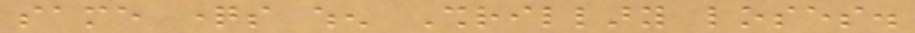same questions when Shrillary loses.
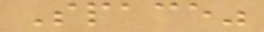Space"
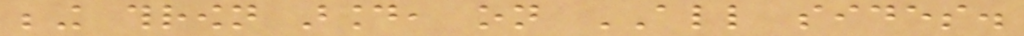being thrown around, on ALL sides.
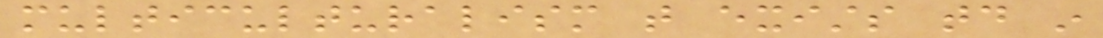multiculturalism that exists today in
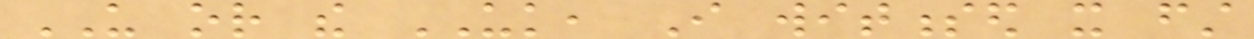US or the UK, I witnessed it first
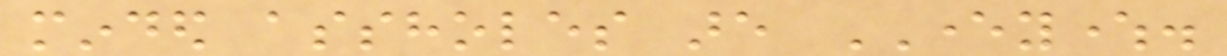minded assholes are EVERYWHERE.
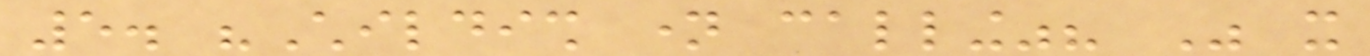5. "Childish name calling"? Was it
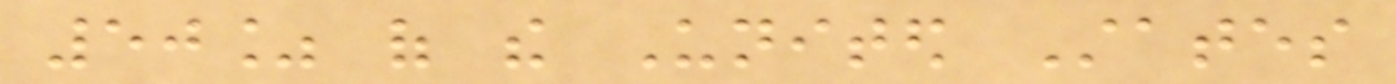50% of the United States
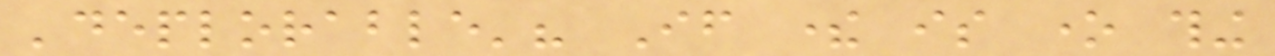'deplorable'? If there is one thing
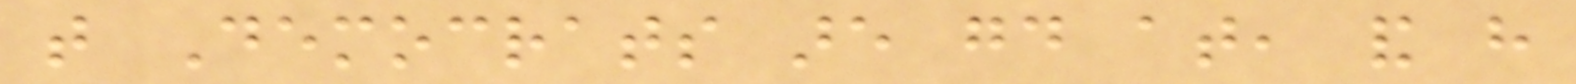that Democrats are good at, and have
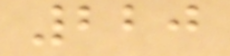220
